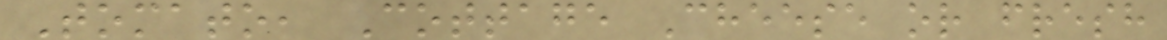Tomato, Cottage Cheese or fresh
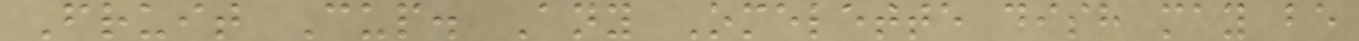Fruit Cup. Any Omelette dish may be
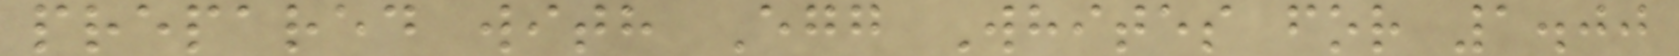prepared with Egg Whites for 1.00
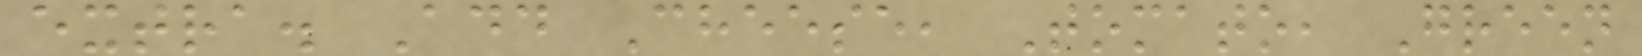extra. Add Cheese, Tomato, Green
